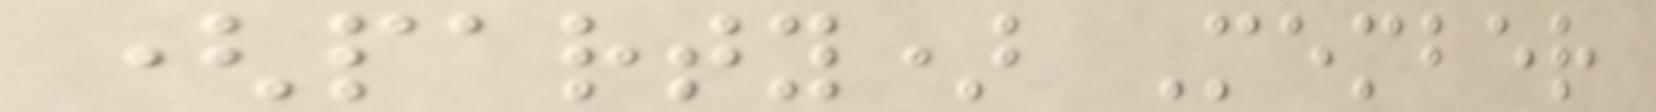(party) Member
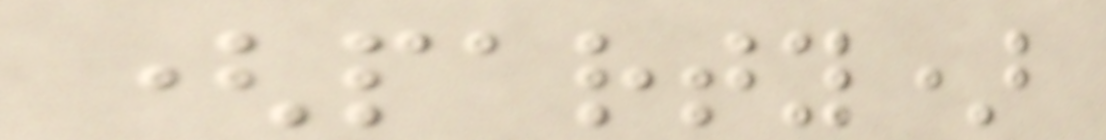(party)
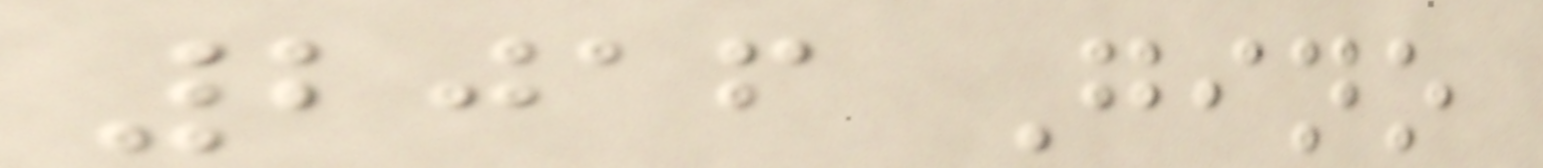2016 Gino
